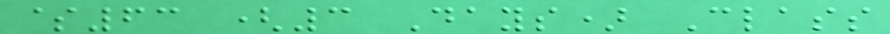$63 (3 Days) Class
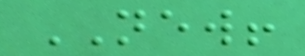NEW!
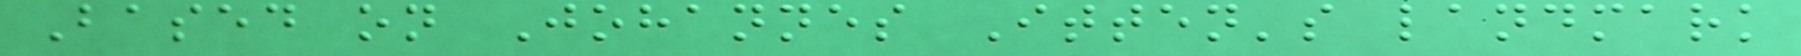Based on Johannes Itten's landmark
